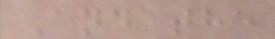And the
